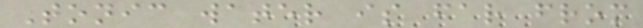Tonic water is far from
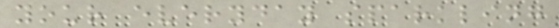your everyday sparkling
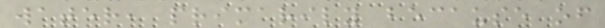water, primarily because of
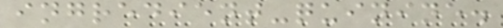ingredient-quinine.
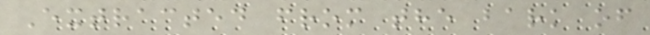Extracted from the bark of
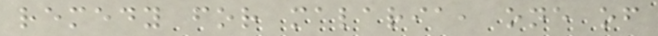remedy for malaria, one of
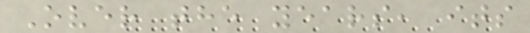Over the years, its
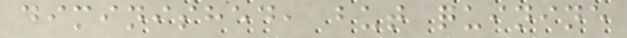diminished, but quinine
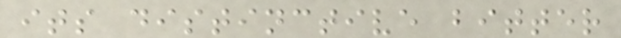its distinctive bitter
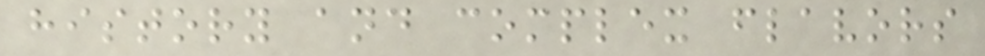history and complex flavors
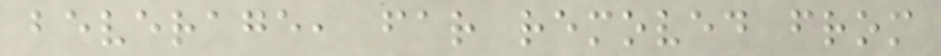beverage, far removed from
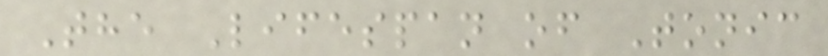The Lifespan of Tonic
